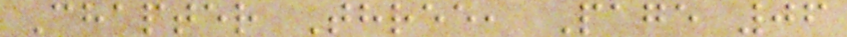Chapter Three, Page 06
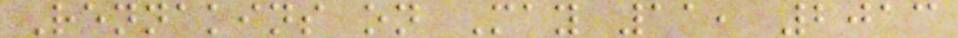Rennakins on May 11, 2013
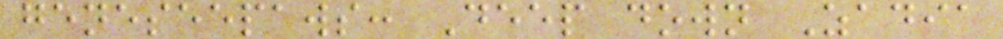geneseepaws: Deep down Zadia
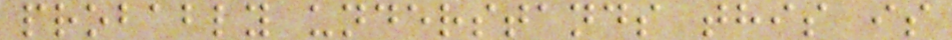probably understands this is
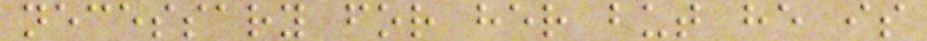necessary for her but he is
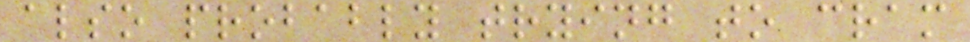also probably trying to cram
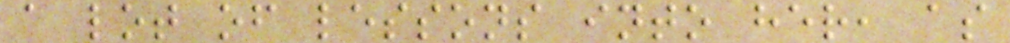a lot of lessons into her, as
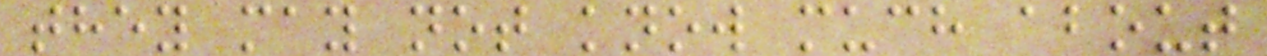they may not know much about
